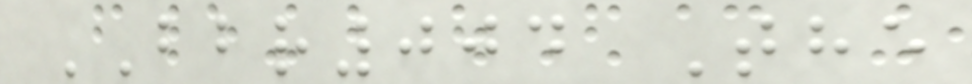BBR004 The
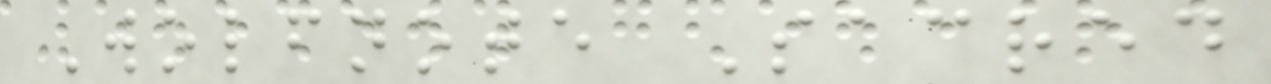Wolfnote Sacred
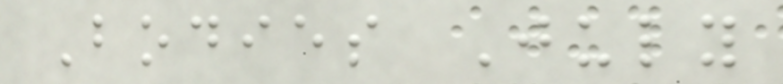Bodies July
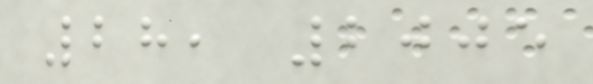28, 2005
